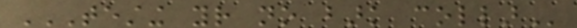TESTING YOUR NO BARK COLLAR
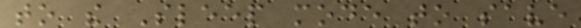to the Sleep mode to save
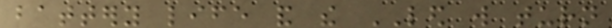battery life and the LED will turn
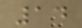14
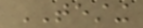TESTING
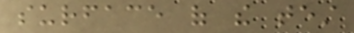surface of the test
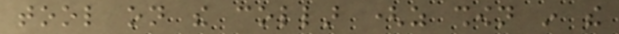tool on the collar (as shown in the
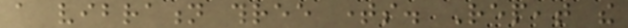a vibration three times. Repeat the
